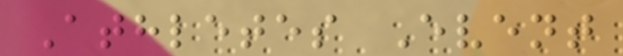Athletes Event
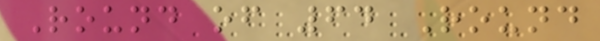Round of 64 Round
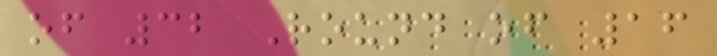of 32 Round of 16
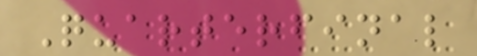Quarterfinal
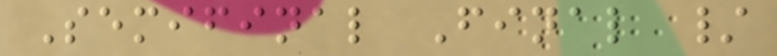Semifinal Final /
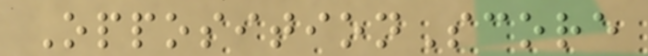OppositionScore
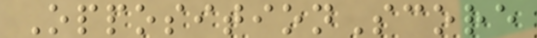OppositionScore
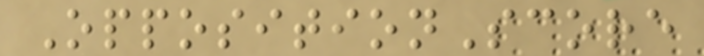OppositionScore
